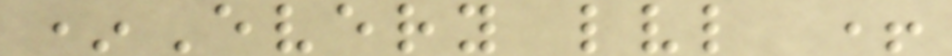*Every lvl +
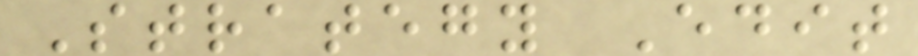Strategy Edit
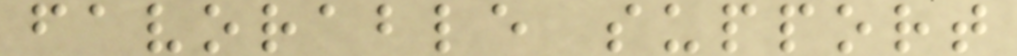favorable support
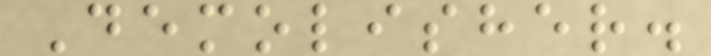Demolisher.
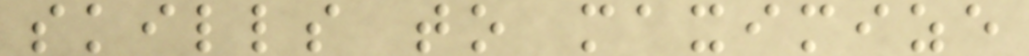skills to maximize
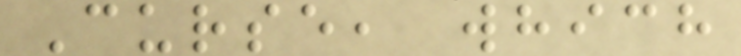Curse, which
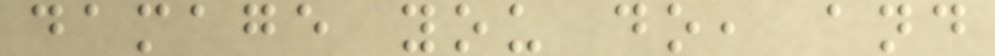damage you do, and
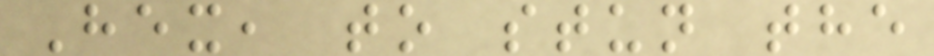Hex, to stun the
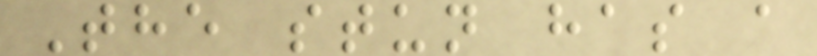The stun has a
